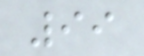99
